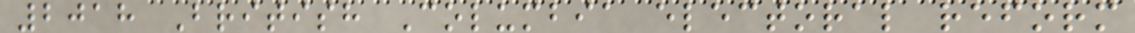2018 British Columbia electoral reform
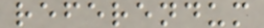referendum
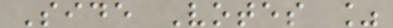Side Votes %
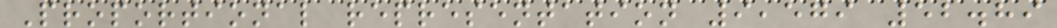Proportional representation 9,579 52.89
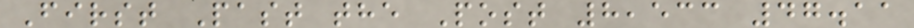First Past the Post 8,533 47.11
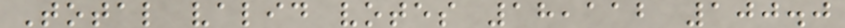Total valid votes 18,112 100.0
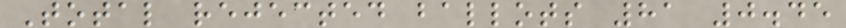Total rejected ballots 81 0.45
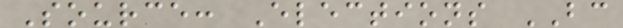Source: Elections BC
